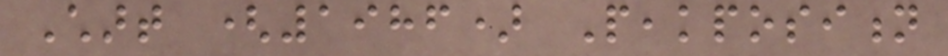Chart (1986) Peakposition
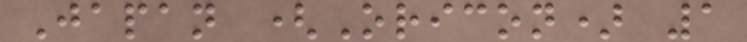Japan (Oricon) 1
